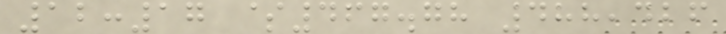12:17 $467.78 488,426
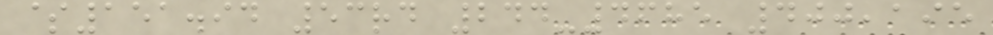$151.94 53rd 244-4685 400,195
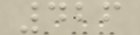426
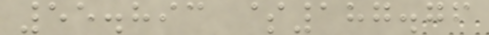55.893 $187.76
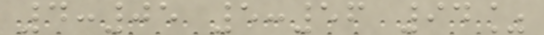4:05 5:56 94%
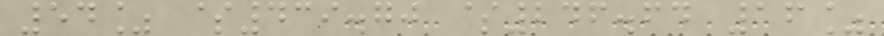54% $439.70 $246.64 16%
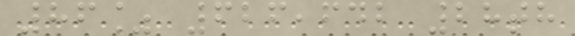86% 626,642 28th
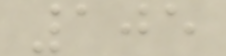105
